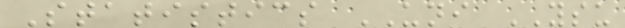Statistics UNI YSU
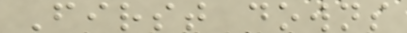First downs
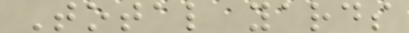Total yards
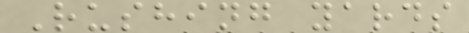Rushing yards
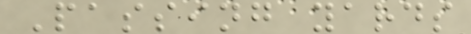Passing yards
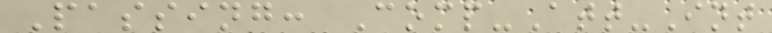Passing: Comp-Att-Int
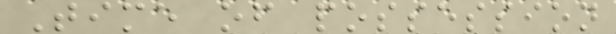Time of possession
